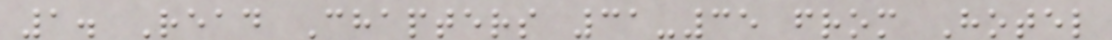1. Read Chapters 31-35 from Hotel
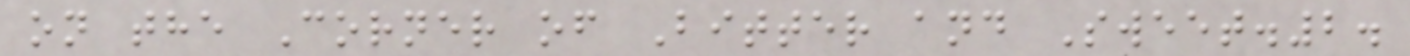on the Corner of Bitter and Sweet.2.
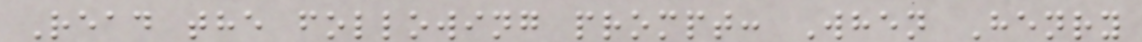Read the following prompt: When Henry
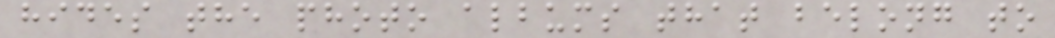hides the photo albums that belong to
